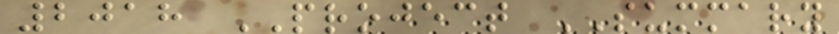2018 PROJECT SUMMARY
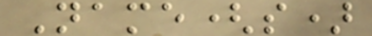Name(s)
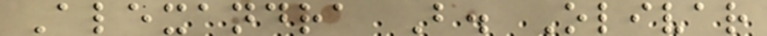Alexandra B. Olivar
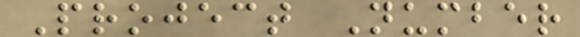Project Number
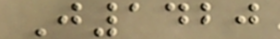J1420
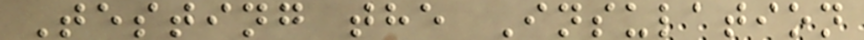Testing the Insulation
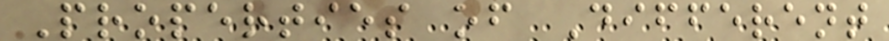Properties of Different
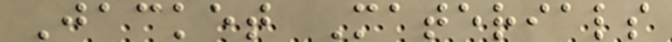Jacket Materials
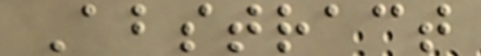Abstract
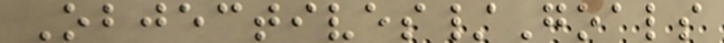Objectives/Goals
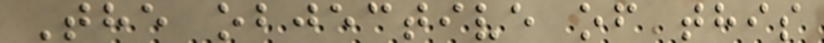The objective of this
